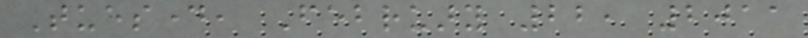Tuesday, February 22, 2011
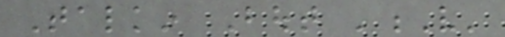Talkin Bout 'V'
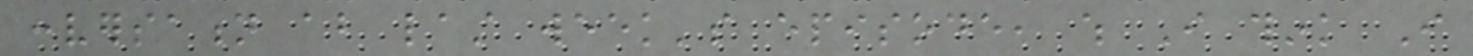conversation about last week's episode, which I think I
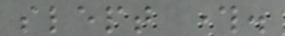slept through.
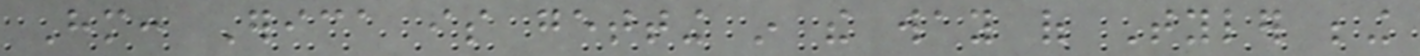Him: Erica is getting in the way of Tyler being
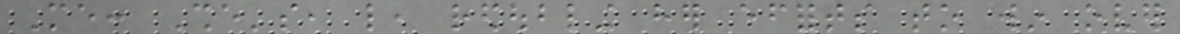Me: She's, like, redoubling her efforts to win over
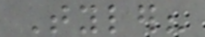Tyler?
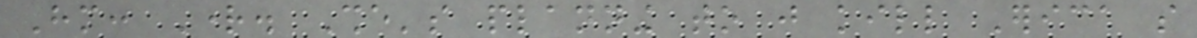Him: Right. She's planning to just kill Erica so
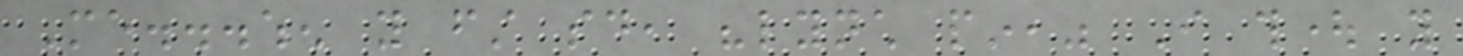Me...when you first said, "lynch pin," I thought you
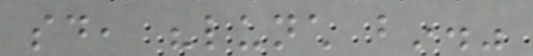said, "lunch bin."
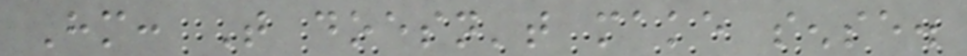Him: That doesn't make sense.
